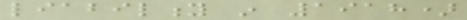liability in 1918)
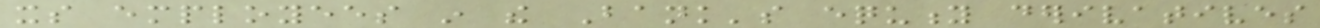its employees in the Bank's equity derivatives
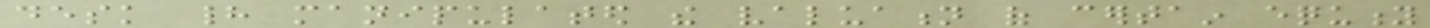desk had manipulated the valuation of certain equity
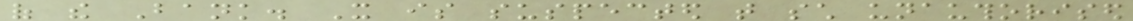of the Bank. It is suspected that such unauthorised
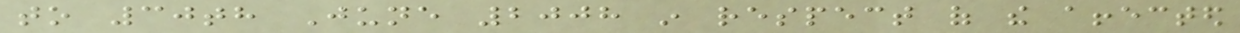to 30th June 2008 in respect of the affected
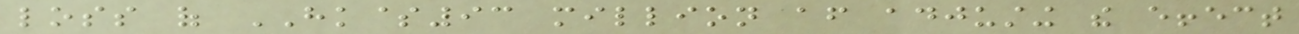loss of HK$93 million after adjusting the effect
